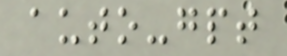auto-gpt
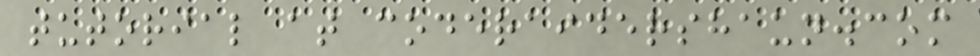tutorial at coderaidershaun.com
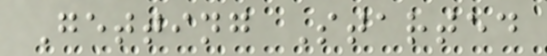Getting Started
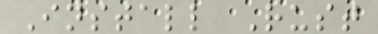Install Rust
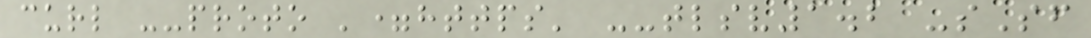curl --proto '=https' --tlsv1.2 -sSf
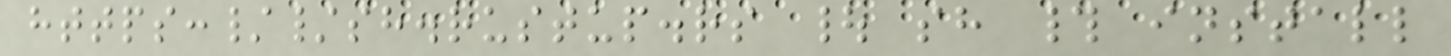https://sh.rustup.rs | sh # install
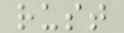rust
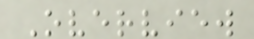Overview
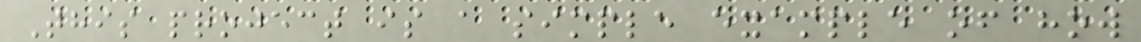This project is a simple example of how
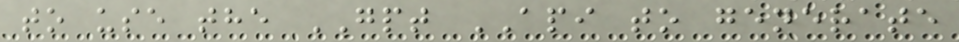to use the GPT API to generate
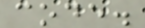code.
